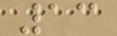13
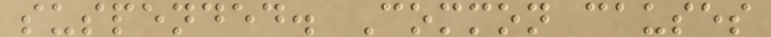suspended. Common causes
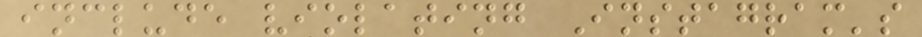include violating Instagram's
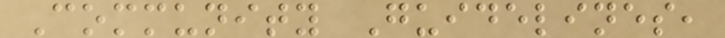Community Guidelines,
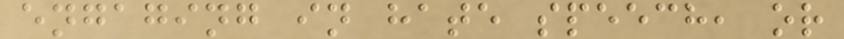engaging in hate speech, or
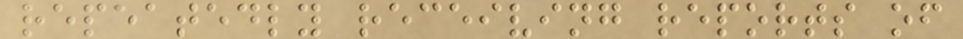repeatedly receiving reports of
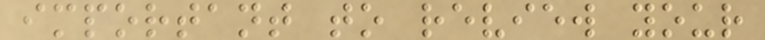important to review your
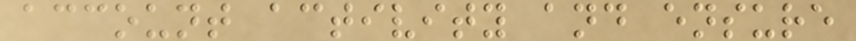account activity and ensure
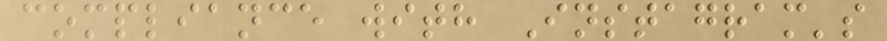compliance with Instagram's
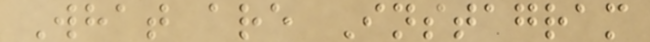What are Instagram
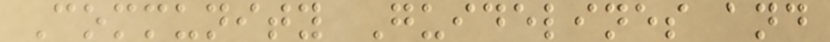Community Guidelines and
